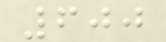600
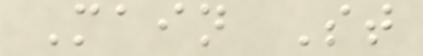Main St
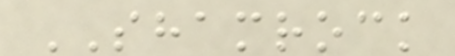SHAMROCK
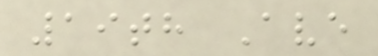19th Ave
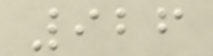926
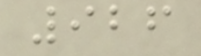926
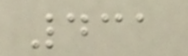431
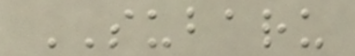SUBARU
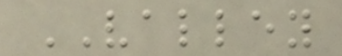VALLEY
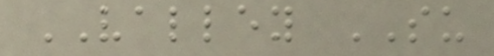VALLEY SU
